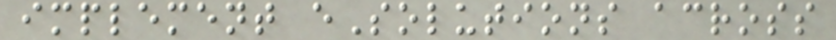implement eSolutions across
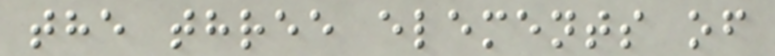the three elements of
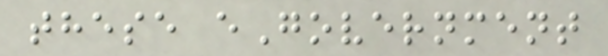these eGovernment
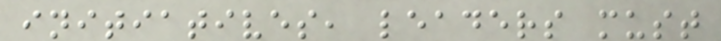initiatives, leaders must
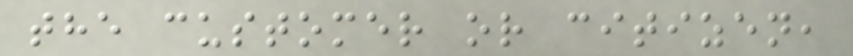the customer or citizen,
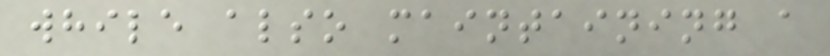while also maintaining a
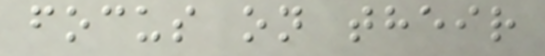focus on their
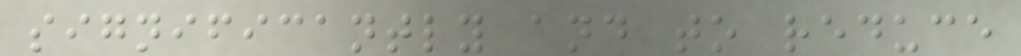significantly and to reduce
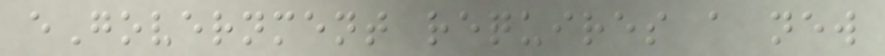eGovernment requires a new
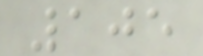105
